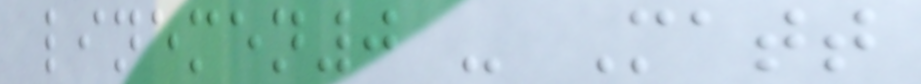linemen0 - Matt
